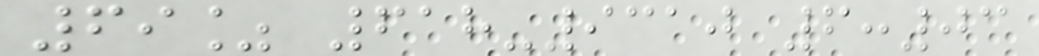69% 618-9310 6:03
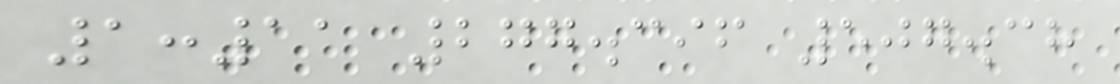1:11 277.396 507.38
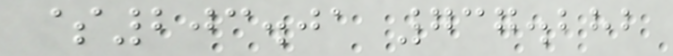$203.01 737.282
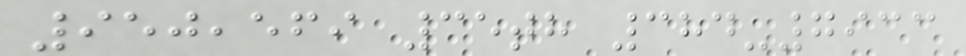950,569 35th 384-7933
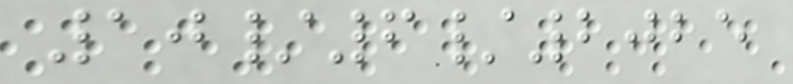10/6/2025
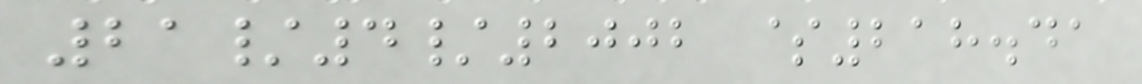21/4/2002 $218.41
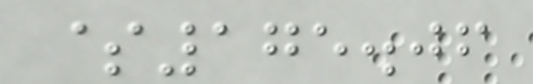$175.06
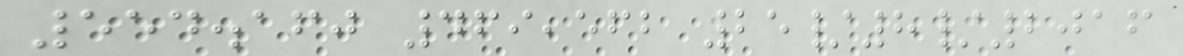554.160 469,562 25/8/2016
